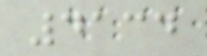4134
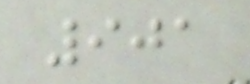901
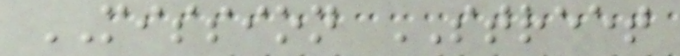MISSION STREET
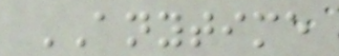ANYTIME
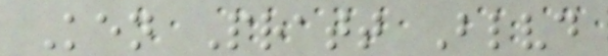Ken Pratt Blvd
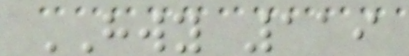HWY 119
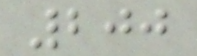200
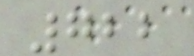722
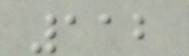112
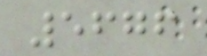5676
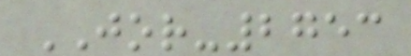JOR-2753
